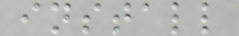install
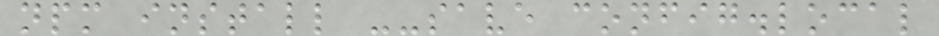npm install --save config.local
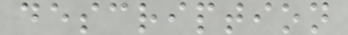description
